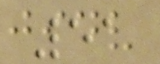51
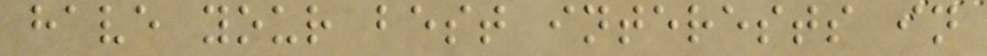have your best interests in
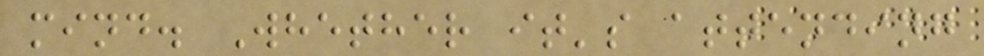mind. Whether it's attending
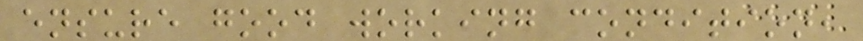ensure good working condition,
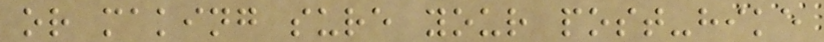or making sure your post-hike
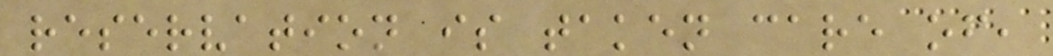reservation is taken care of,
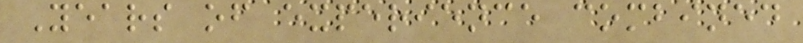Years of experience combined
